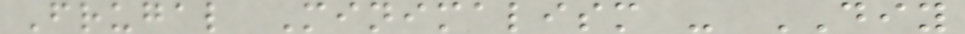Frugal Minimalism - DIY
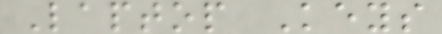Laptop Keys
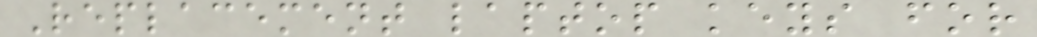Replacement laptop keys for
